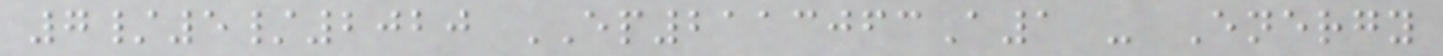7/5/2020 EP2113063A1 - Energy
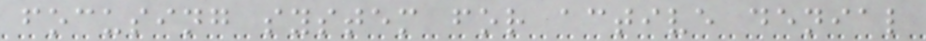focusing system for active denial
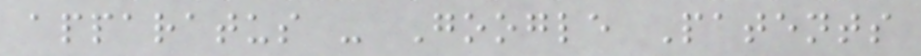apparatus - Google Patents
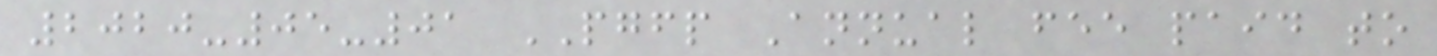2020-05-01 PGFP Annual fee paid to
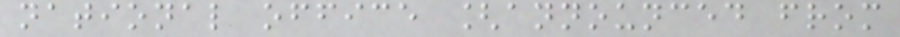national office [announced from
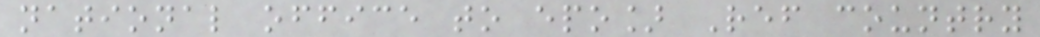national office to epo] Ref country
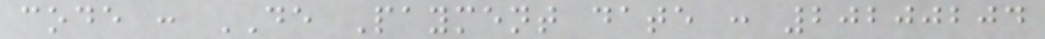code : DE Payment date : 20200204
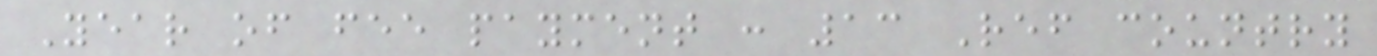Year of fee payment : 13 Ref country
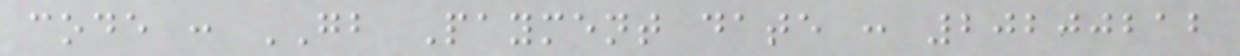code : GB Payment date : 20200212
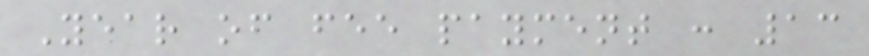Year of fee payment : 13
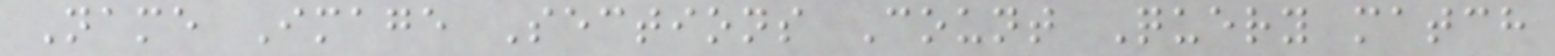Name Image Sections Count Query match
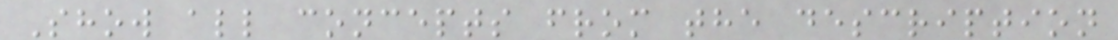Show all concepts from the description
